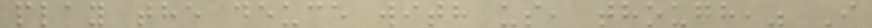play the deuce with us, though," I
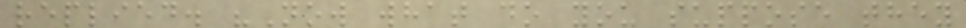replied. "Now what do you suppose they
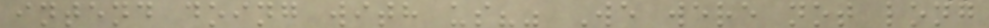intend doing with us?" We were not long
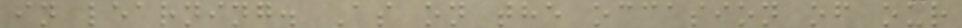in learning. As on the occasion of our
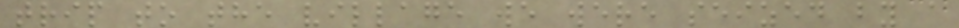trip to the village we were seized by a
